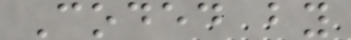Coded by
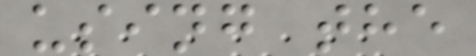using the
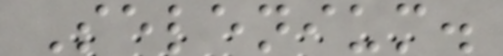Selenium.
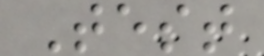Test
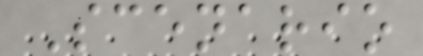Scenario
